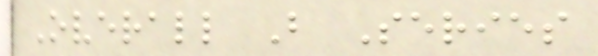Overall B Series
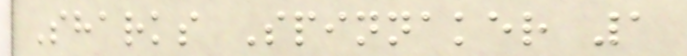Sharks Spinnaker 1
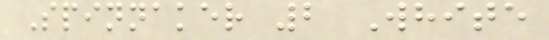Spinnaker 2 White
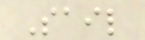Sail
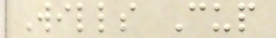Wills Cup
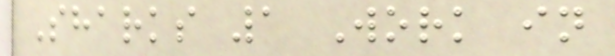Sharks 1 Work in
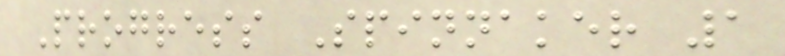Progress Spinnaker 1
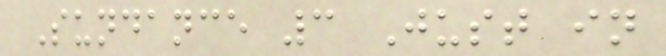Sundance 3 Just in
